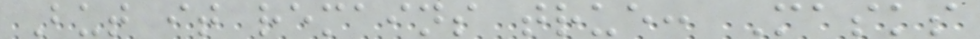But it remains true: Masks
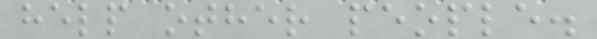help other people.
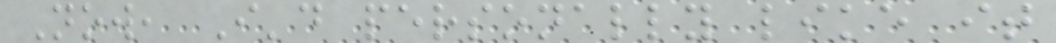Now, I'd personally like it
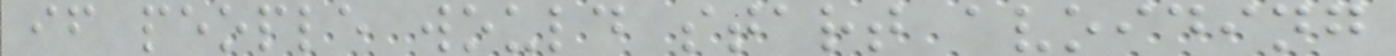if people would start avoiding
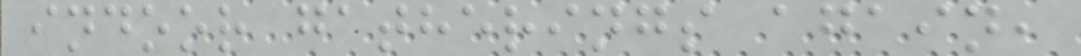indoor gatherings again,
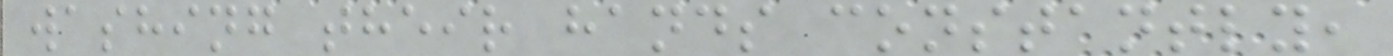washing their hands constantly,
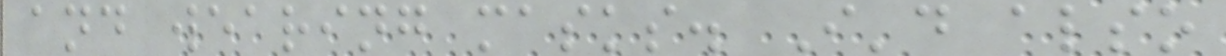and wearing masks. I'd also
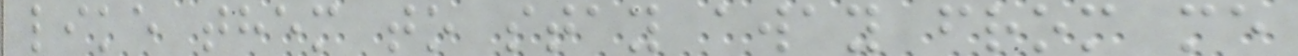like them to stay away from me
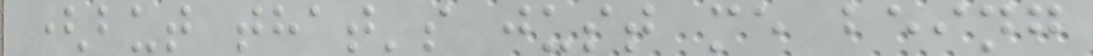(but that's just me being
